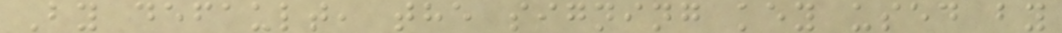By default, the signing key used by
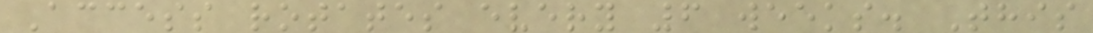Access rotates every 6 weeks. This
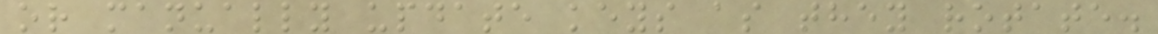or manually update keys as they rotate.
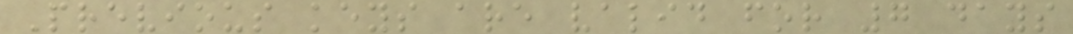Previous keys are valid for 7 days
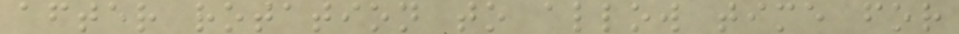after rotation to allow time for
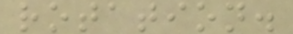rotation.
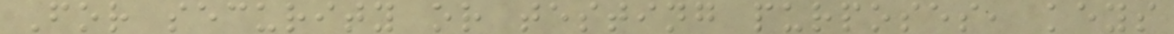For security or testing purposes, keys
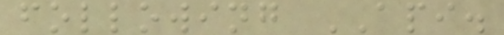following API.
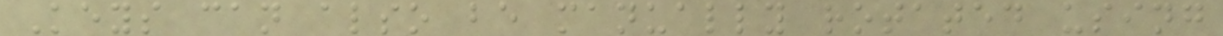Keys can also be manually rotated using
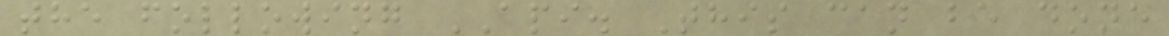the following API. This can be done
